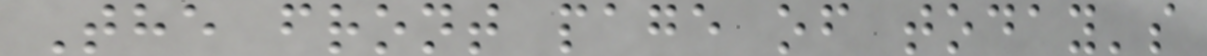The front page of today's
